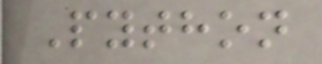Python
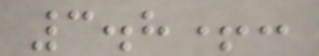3.8+:
